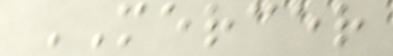MERCER
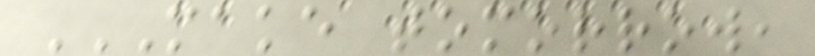MAKE TOMORROW,
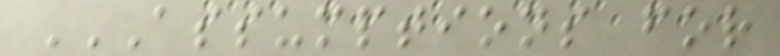ASSUMPTIONS FOR
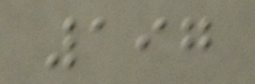197
